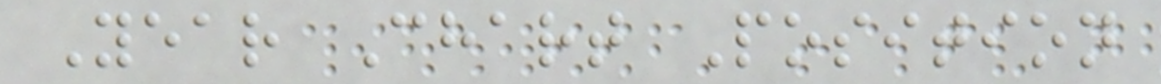Year Chart Position
